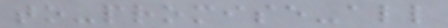to-promise-all
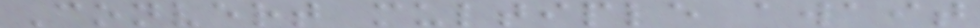Convert multiple await
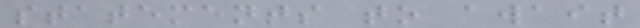statements to await
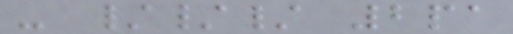- /// 2pa
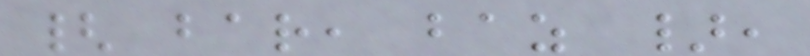{ bar, baz },
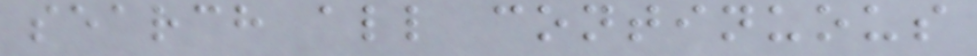search all continuous
